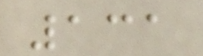131
